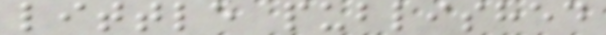little published
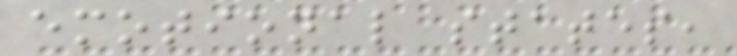emotional states,
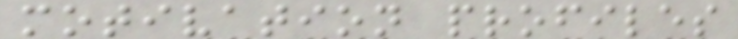motivation profiles
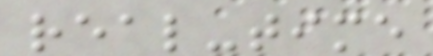real-time
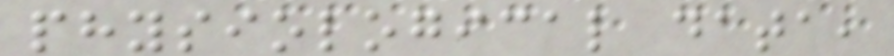physiological data,
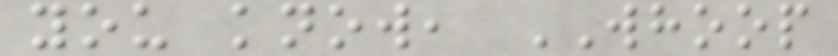you know, WHOOP
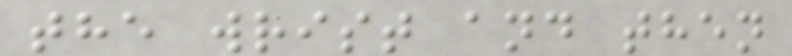the wrist and then
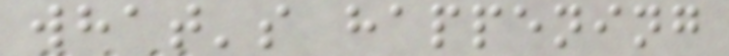what's happening
